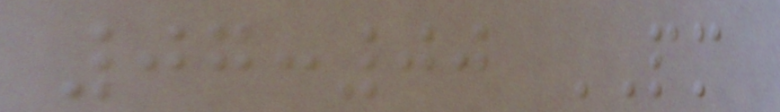07:00 PM
